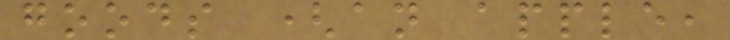goods (an apple,
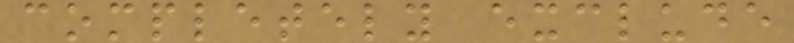completely exclude
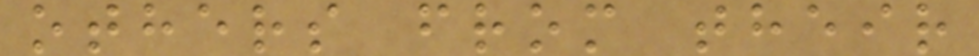others from their
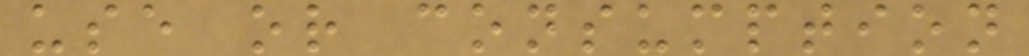use or consumption
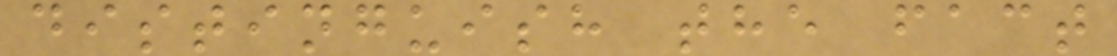distinguish the fact
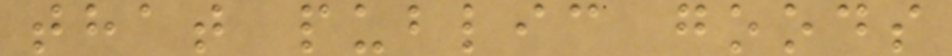that public goods
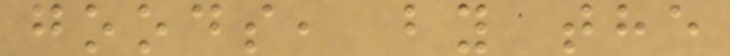goods, by the
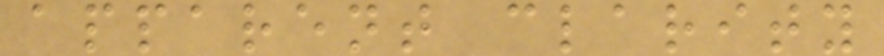apparent clarity
